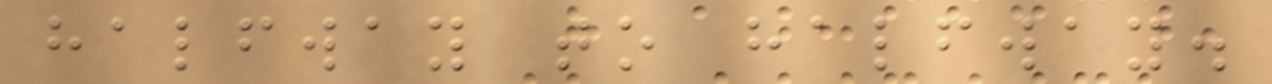halfway to halfway.
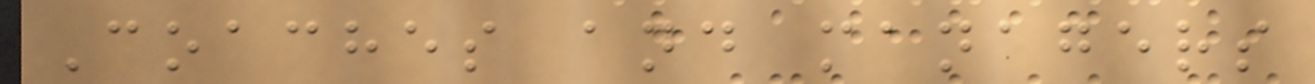Coaches and managers
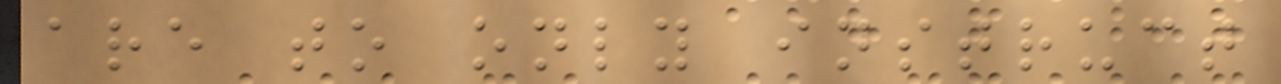are to only instruct
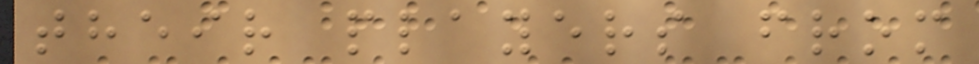their players from
